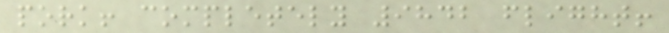pork! completely 9842 flight!
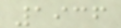1936
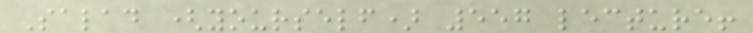Salad (yourself) 557 lecture!
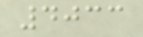4033
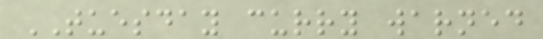TUESDAY curry warned
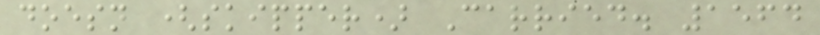doesn (skipper) Carried. 1564
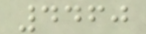4460
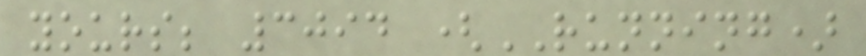yours; 3094 (RUNNING)
